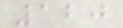120
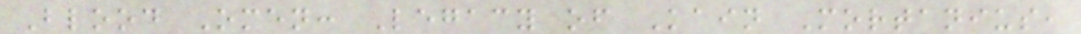Blood Omen: Legacy of Kain Mortanius,
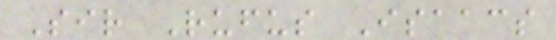Sir Rufus Isaacs
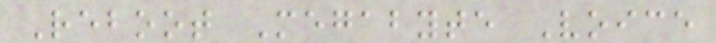Reboot Megabyte Voice
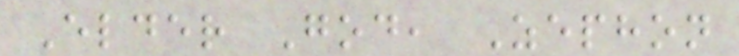Elder God, Zephon
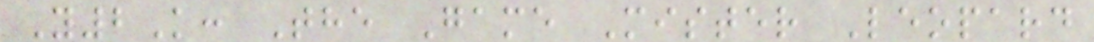Y2K: The Game Mister Leopard
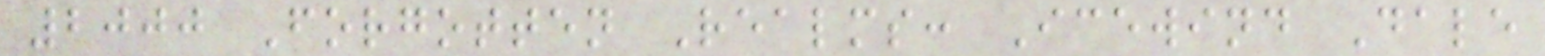2000 Forgotten Realms: Icewind Dale
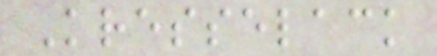Kresselack
